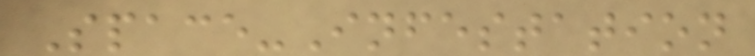Space-Infestation
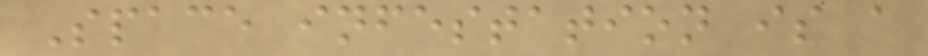Space infestation is a
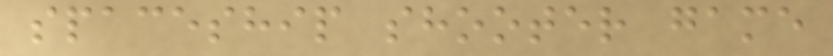spaceship shooter game
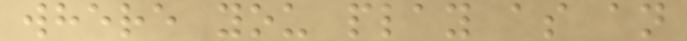where you play as an
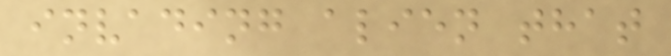invading alien that
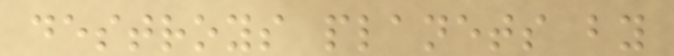destroys planets by
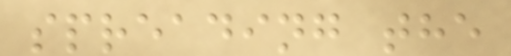spreading the
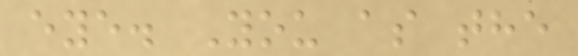eye. You as the
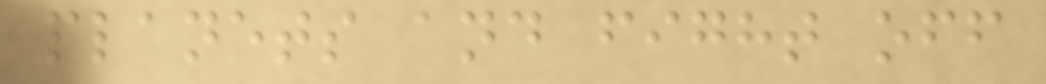planets and fight off
